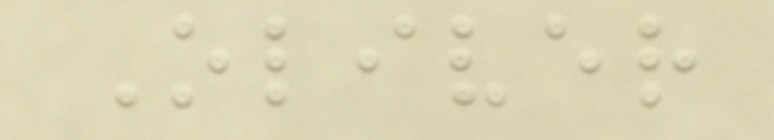Oliver
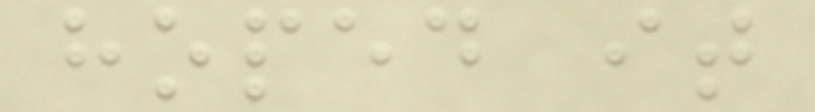hoped it
